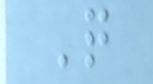Q
